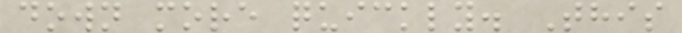down more quickly. This
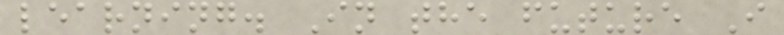learning. In the future I
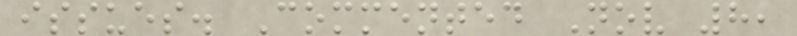issues. Commented Nov 8,
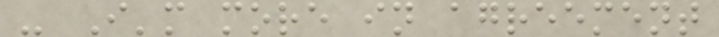- I'm more in agreement
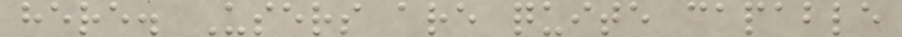here. Users are quite capable
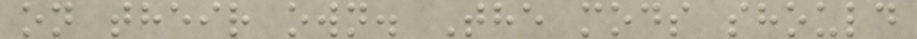on their own. The mods should
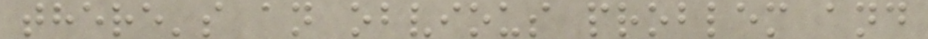there's an obvious problem and
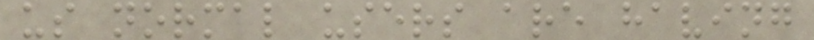us normal users are having
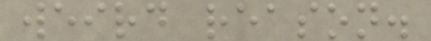weird reason.
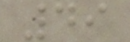49
